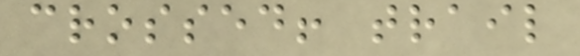crossed! trail
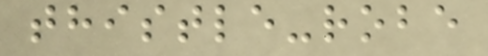thistle-robe
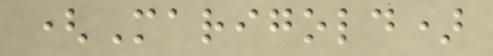(Marigold)
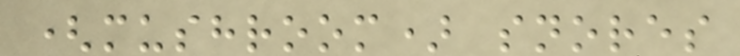(mushroom) snores
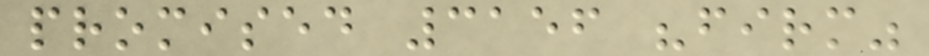promised 3156 "firm"
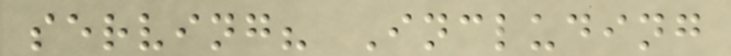serving? Including
